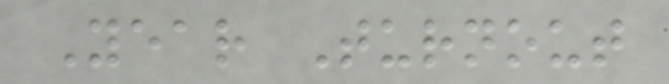Year Turnout
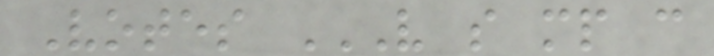Votes V S MP C
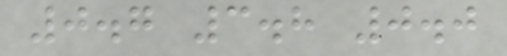0.7 3.8 0.0
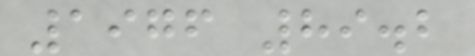1976 89.2
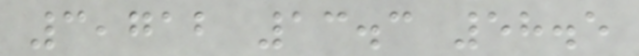3,712 13.3 58.5
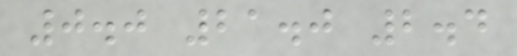0.0 21.0 2.4
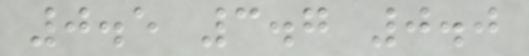0.5 3.7 0.0
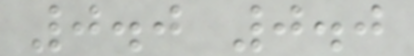0.0 0.0
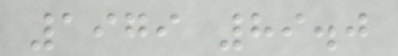1979 89.0
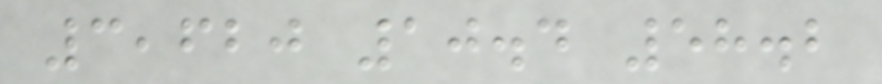3,620 10.4 58.2
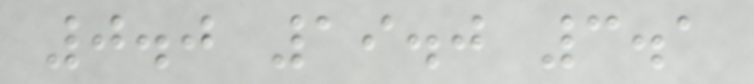0.0 19.0 3.1
